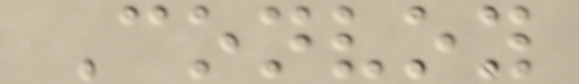Convoy
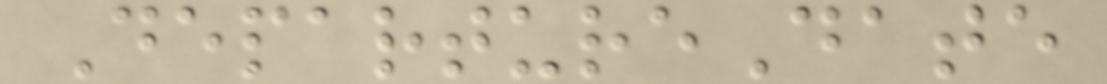DepartureDate
